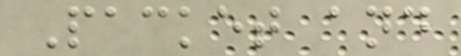Packet and
